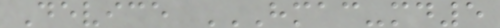Device HMAC-MD5
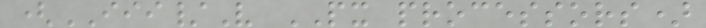(III/V PX processors)
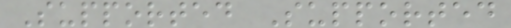Supported Supported
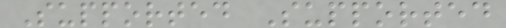Supported Supported
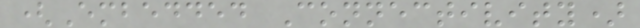(Embedded Connectivity)
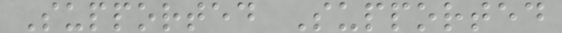Supported Supported
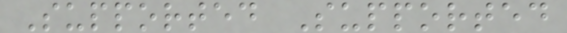Supported Supported
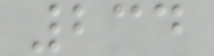234
